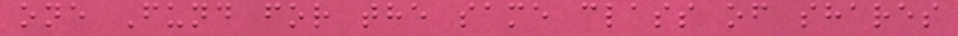one Fund for the same class of shares
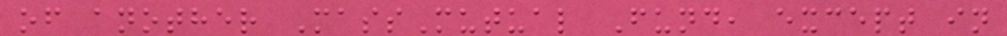of another MassMutual Fund, except in
